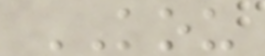KOU
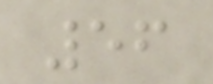56
